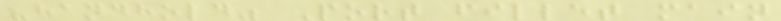"handhold" Port fillet main
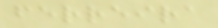ferreira
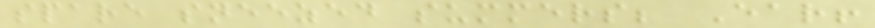spare sneezed summers; Ear!
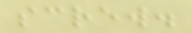screw.
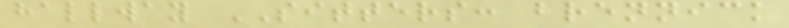hallway SITTERS: brennick
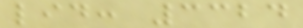lid: 3324
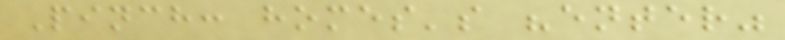Pinch: homes's "enter"
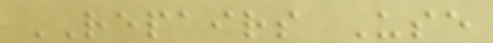REPAIRS Use
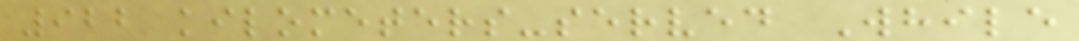922 kilometers-served While
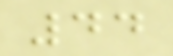44
